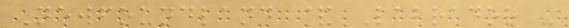Newfoundland & Labrador -
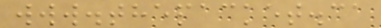www.thepacket.ca
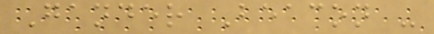Gander Beacon -
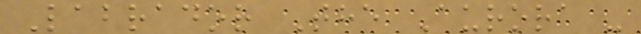Labrador The Aurora -
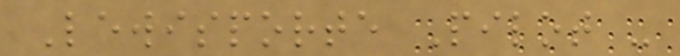Lewisporte Pilot -
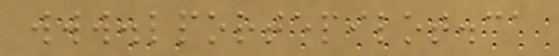www.lportepilot.ca
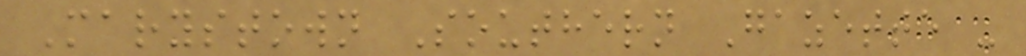Marystown Southern Gazette -
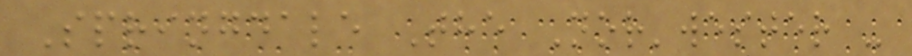Springdale The Nor'wester -
